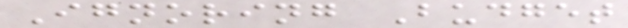Ignoring Budget
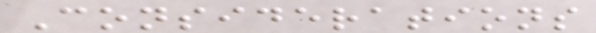Considerations
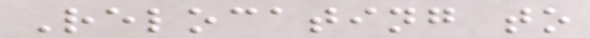Relocating to
